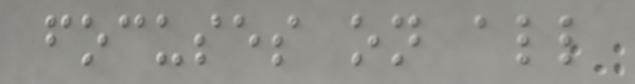focuses on all
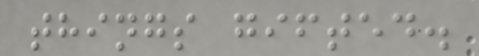things gifted.
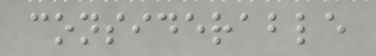considerable
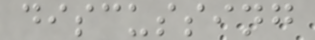discussing
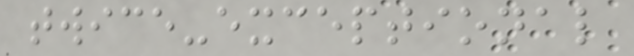twice-exceptional
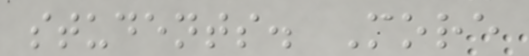students. More
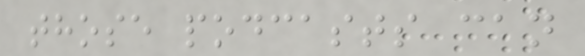those podcasts can
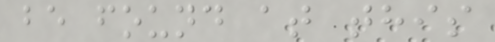be found at this
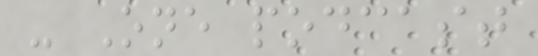- One podcast
